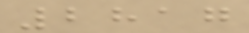2817
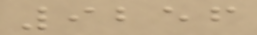9256
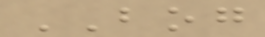BOG
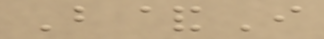B&I
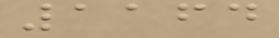1164
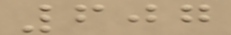607
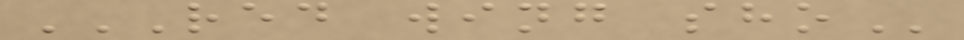RED WING SHO
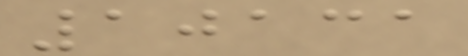10131
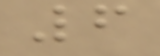6
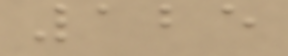125
